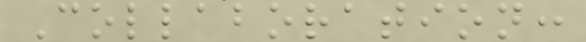Collaboration:
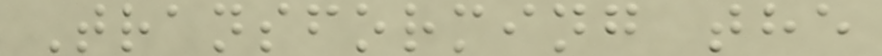Transforming the
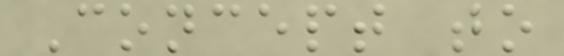Concept to
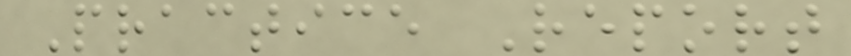Practice Report
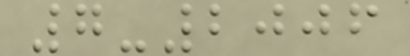7-2006
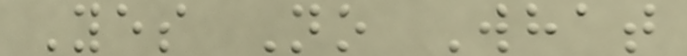Yes No What
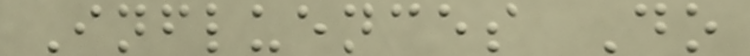Influences Do
